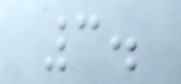3.
